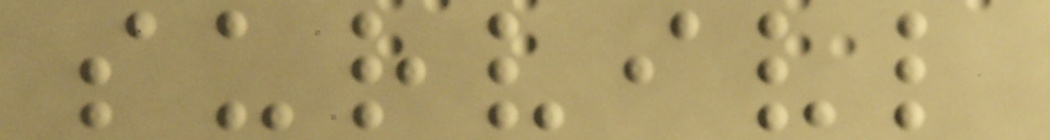survivl
